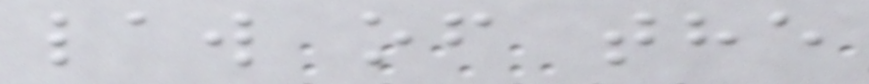law of the
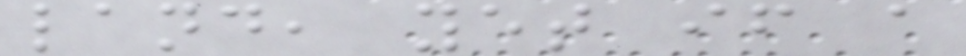land, yet if a
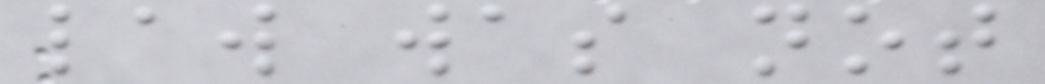law was not
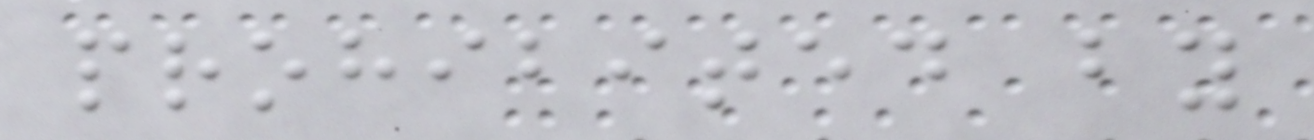prohibited by
